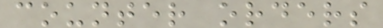counter orders
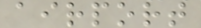airport
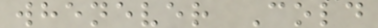whenever Cold
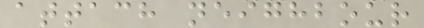attach neighbour
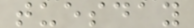tuesday
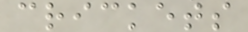crickets
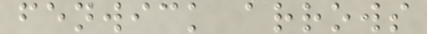fenwick arrows
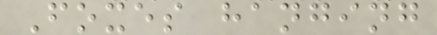Foxes hanging
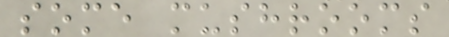some mushrooms
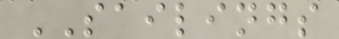SAILINGS
